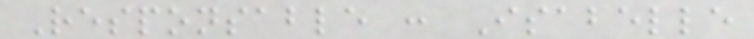Responsable : Isabelle
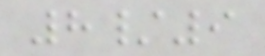8/9
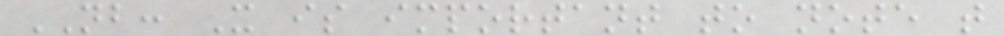NB: It is important to note that
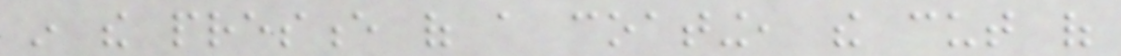in the presence of a coating, the cut of
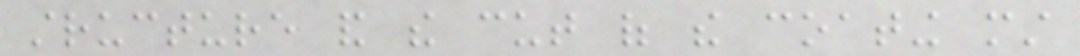structure and the cut of the coating must
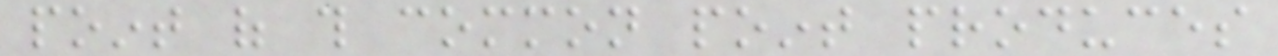point of this common point produces
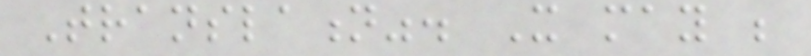Translation". It may be
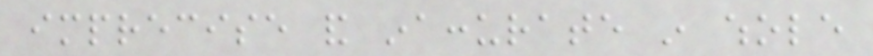imprecise and inaccurate in whole
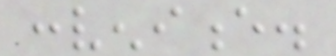convenience.
